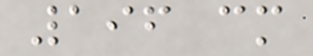196 cm
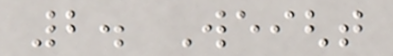2. Weight
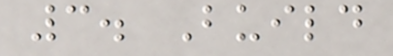3. Build
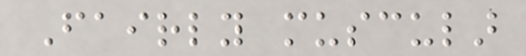Fairly muscular
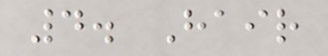4. Hair
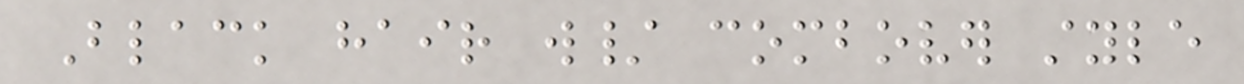Black hair w/ combover style
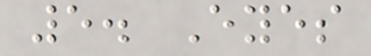5. Eyes
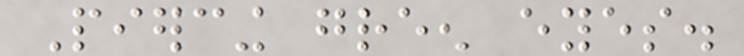Piercing green eyes.
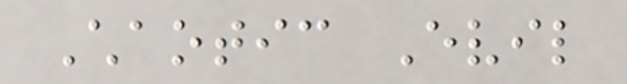Chaotic Evil
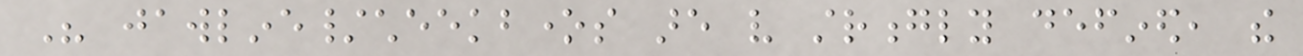His jawline/cheekbones are very strongly defined, the
